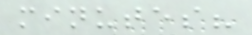minutes?
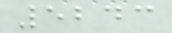5243
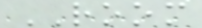ROOM
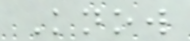Know
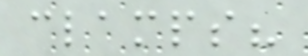clamps?
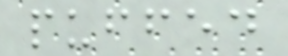puffed
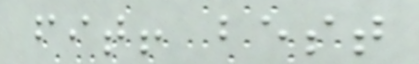fit! best
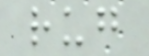rug
